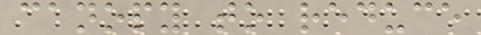canopy to reduce
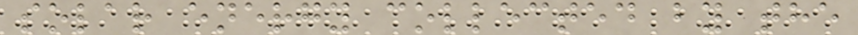solar energy collected by the
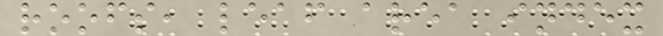roofs, leaf area index
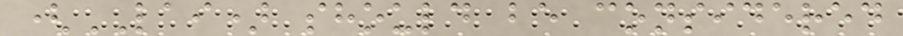(LAI) should be considered
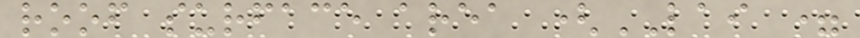roof surface area (LAI =
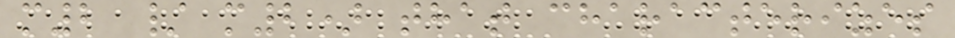m2 / m2) that characterizes
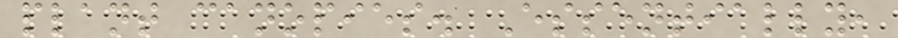plant canopies. Essentially,
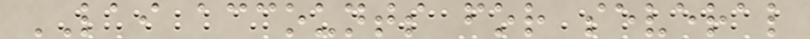LAI accounts for several
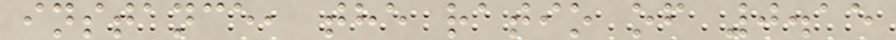instance, the ratio of 0.15
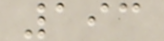193
